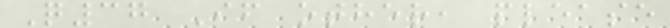Q37 If other, please
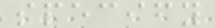specify
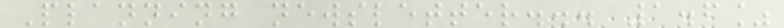Planning newsletter... 1.6%
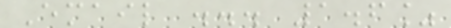Email ... 1.6%
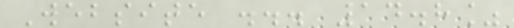Website ... 14.8%
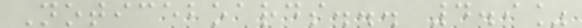Noticeboards... 4.9%
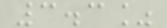3.3%
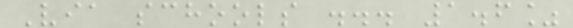Via schools ... 1.6%
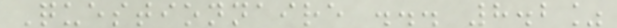Questionnaire ... 8.2%
